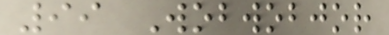99 Wobwobjor
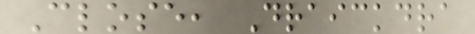Close, Draickdra
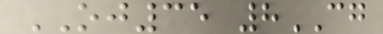OJ35 8CG
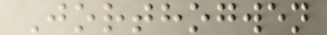Jorthogwen
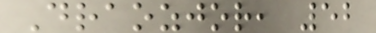Draozjor, 52
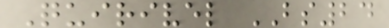Quirivel BS24
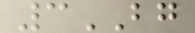3BG
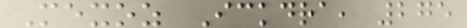Mexoz Ickdra, 275
